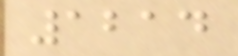1214
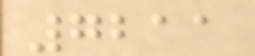7211
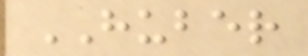HUBER
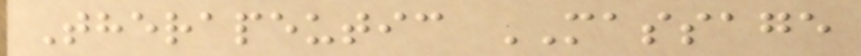Therapeutic MASSAGE
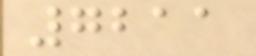7211
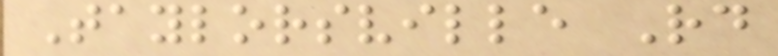Taylorsville Rd
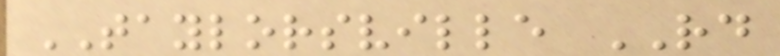TAYLORSVILLE RD
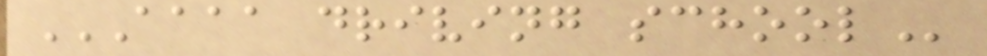AAAA DRIVING SCHOOL
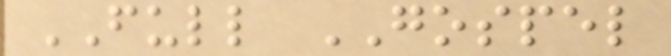FULL GOSPEL
